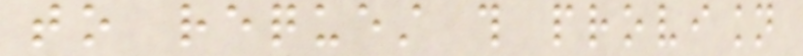to request this provision
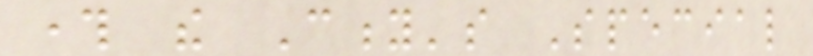through the City's Special
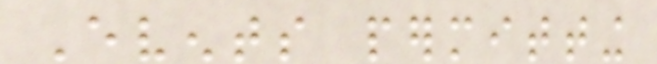Events permitting
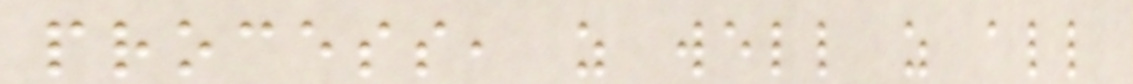process, as well as all
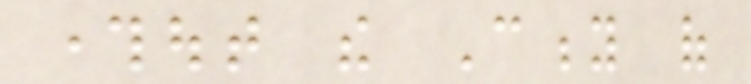throughout the City of
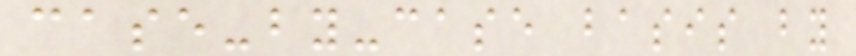case-by-case basis by
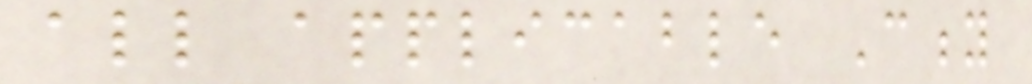all applicable City
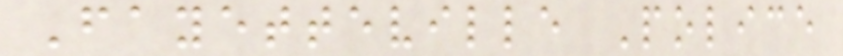Fayetteville Police
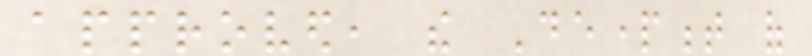approved, the Department of
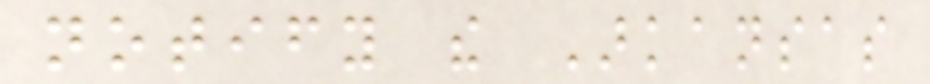notify the Arkansas
